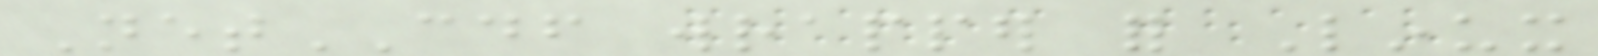NetCDF wrapper for Linux
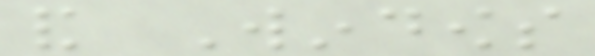and Windows
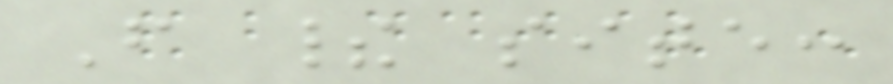From their site:
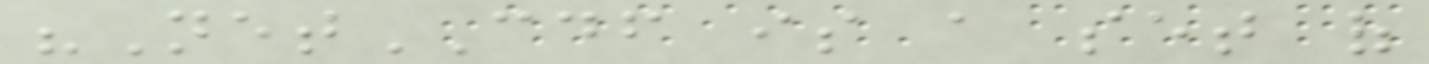"NetCDF is a set of
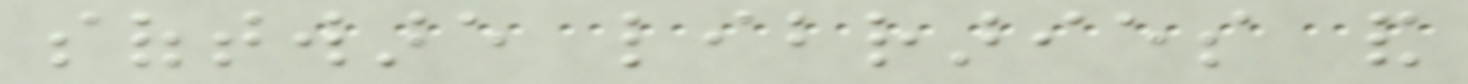software libraries and
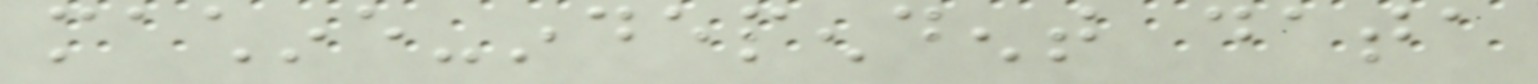machine-independent data
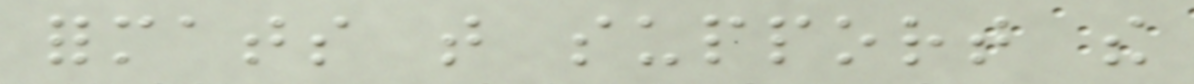formats that support the
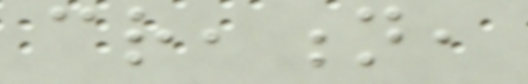creation,
